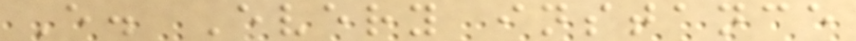E. Every instance
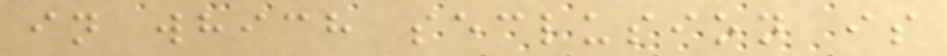in which seclusion is
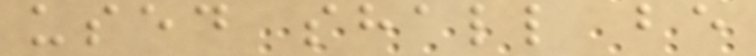used shall be
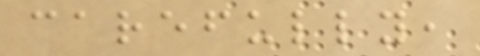carefully,
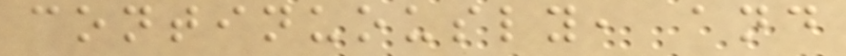continuously, and
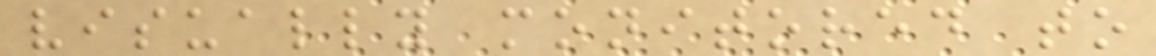visually monitored to
